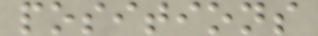positions
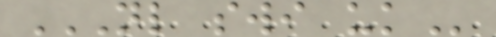NL SWI UK
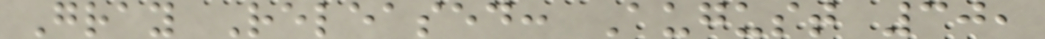Gray Released: August 30,
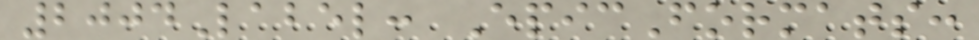2004Label: EpicFormats:
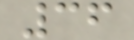36
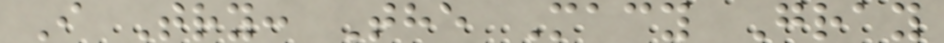I Try: The Macy Gray
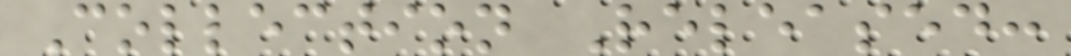Collection Released:
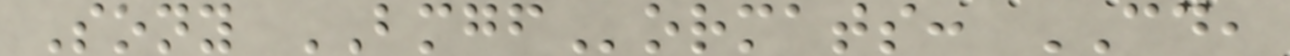Sony BMGFormats: CD,
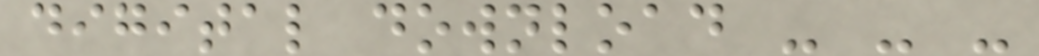digital download - - -
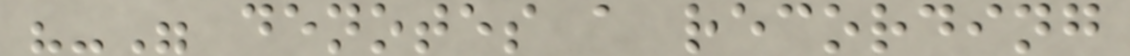"-" denotes a recording
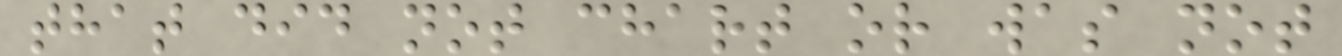that did not chart or was not
